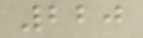220
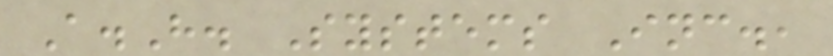A.H. Systems Inc.,
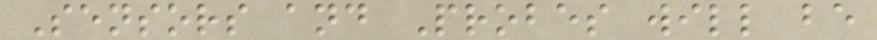Sensors and Probes will be
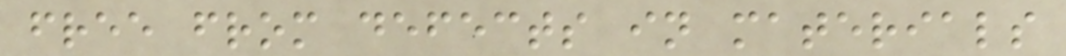free from defects in materials
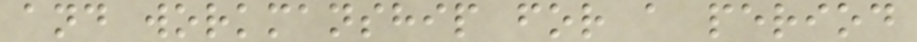and workmanship for a period
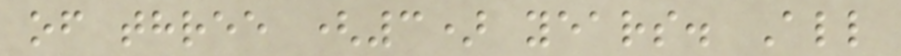of three (3) years. All
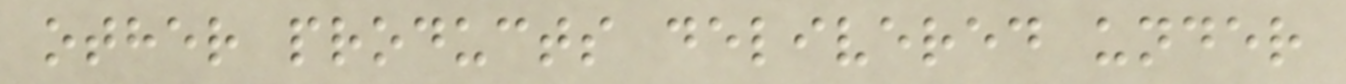other products delivered under
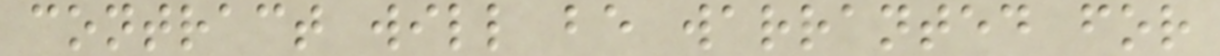contract will be warranted for
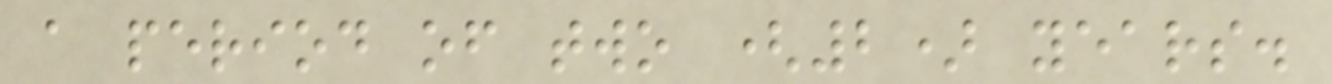a period of two (2) years.
